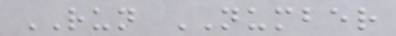RUN NUMBER
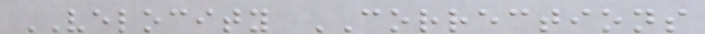VELOCITY CORRECTIONS
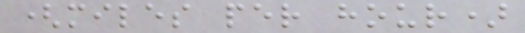(miles per hour)
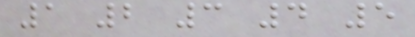1 2 3 4 5
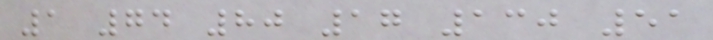1 74 80 17 130 51
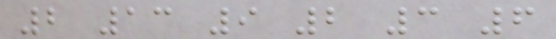2 13 9 2 3 6
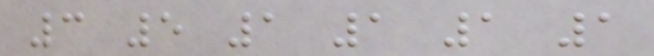3 5 1 1 1 1
